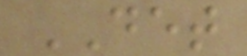DET
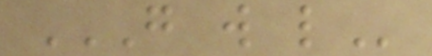G W L
